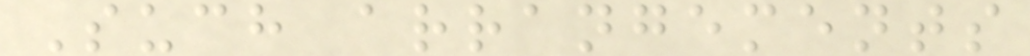Such arrangements
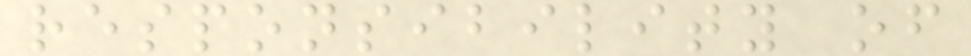responsibility of
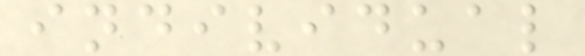individual
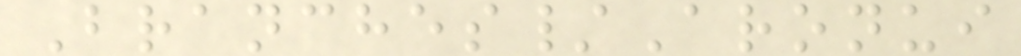Branches/Aronui
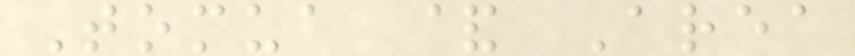Tomua & Area
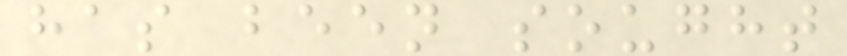has been sought
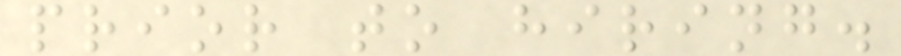prior to hiring.
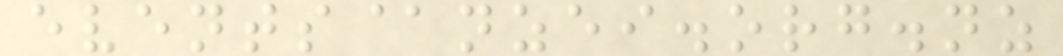events@nzei.org.nz
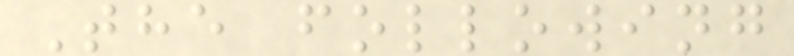The following
